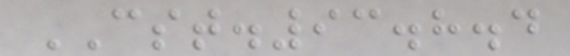CST.93.8.4
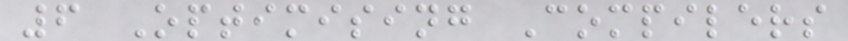6 Optimising Compilers
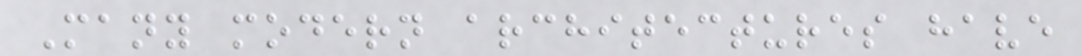Many modern architectures have
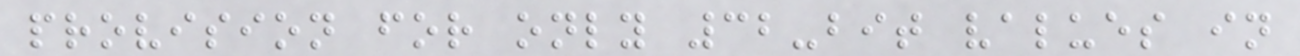provision for only 32-bit values in
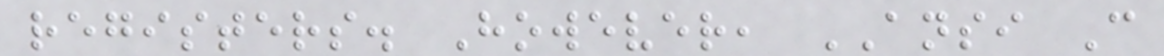registers. However, ANSI C
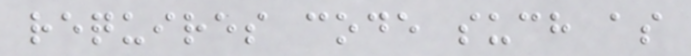requires code such as
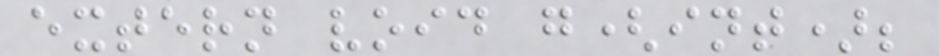extern void g(int);
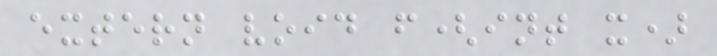extern void f(int x)
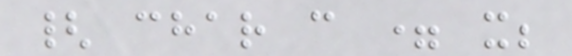{ char c = x;
